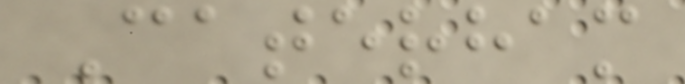Caterham
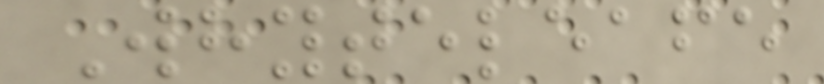Whyteleafe
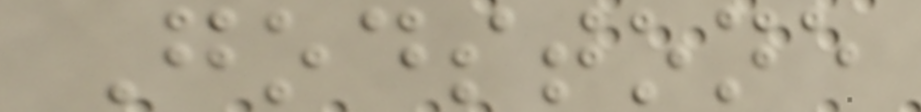Godstone
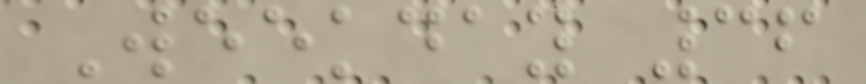Weekday 36
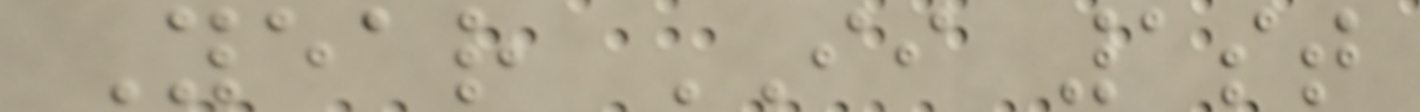Year II 1st
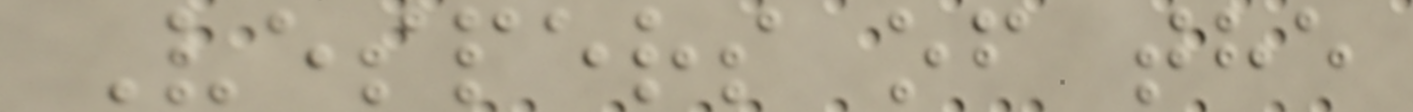Vespers of the
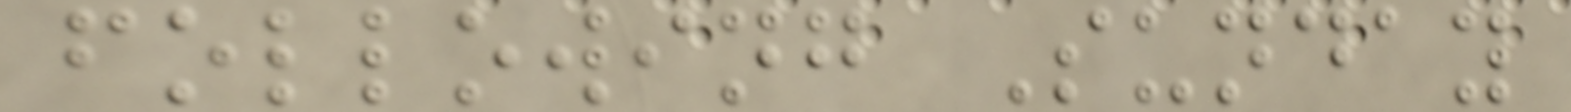following Sunday
